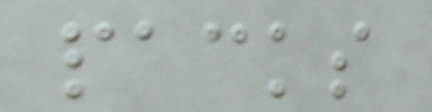packs
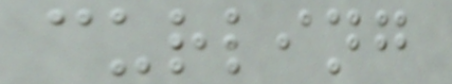curling
